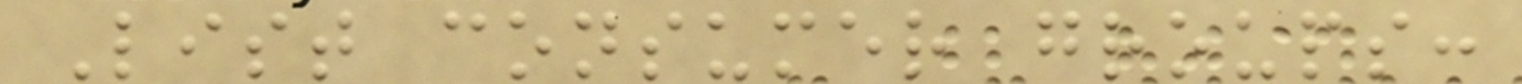List consumer groups:
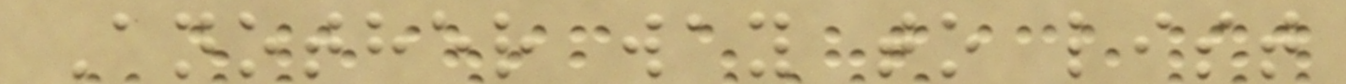Another way to list
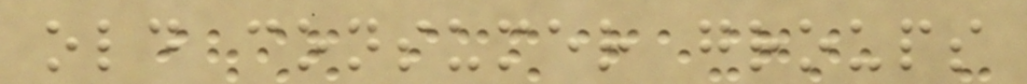old consumer groups
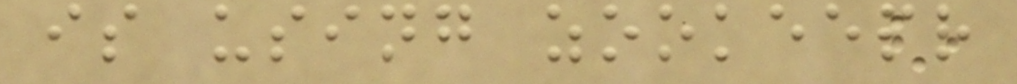is using zookeepr
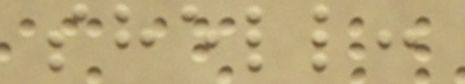shell:
